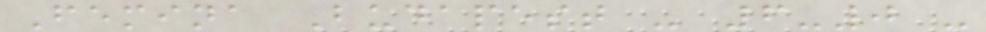Femina Budapest - 6-0 -
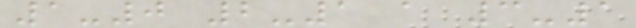1-0 2-1 a 3-1
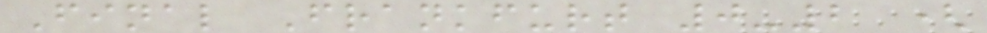Final Frankfurt 0-2 (
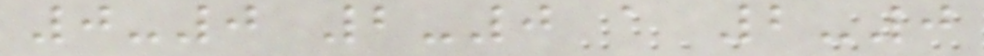0-0 2-0 a 2-0
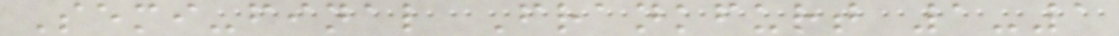Semi-final Frankfurt 1-1
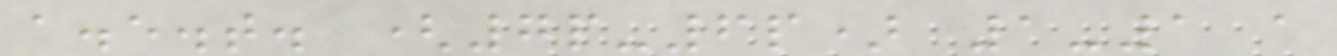a.e.t. (7p-6p) 1-1 a
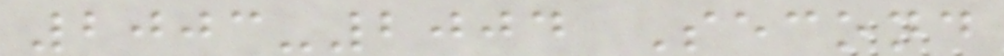2003-2004 Second
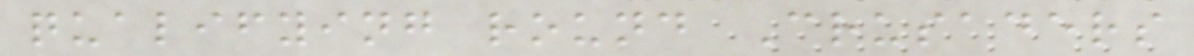qualifying round Crusaders
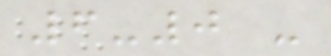6-0 -
